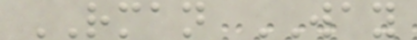RMAN WAY
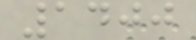1400
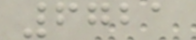6721
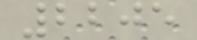2205
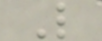L
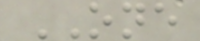ONE
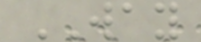WAY
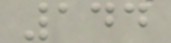144
